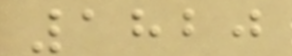1820
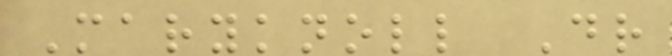Maryknoll Dr
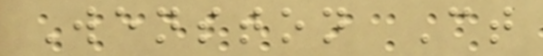Wenston Ct
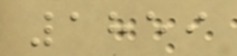1859
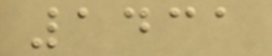1431
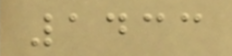1433
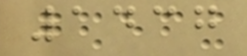1437
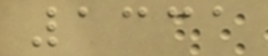1331
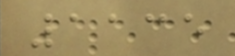1135
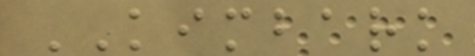KIMBARK
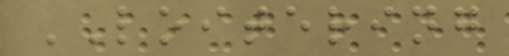LOITERING
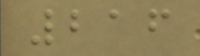216
